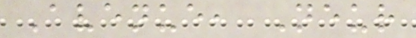Avenue, Neur
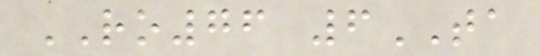RO76 6TA
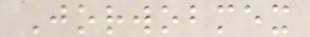Jorwobmex
